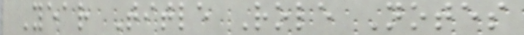Year Title Role Notes
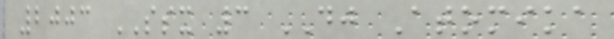2003 SSX 3 DJ Atomika
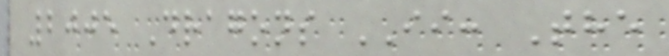2005 Dragons II: The
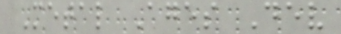Metal Ages Dev
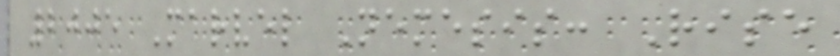2005 Marvel Nemesis: Rise
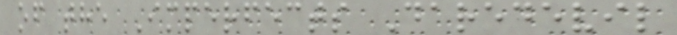of the Imperfects Daredevil
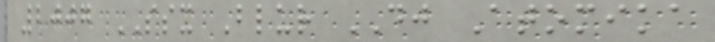2007 SSX Blur DJ Atomika
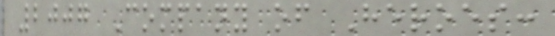2007 Company of Heroes:
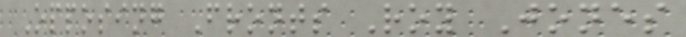Opposing Fronts Roy Jones
